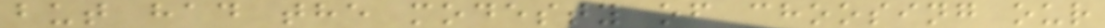but had the modesty of choosing our
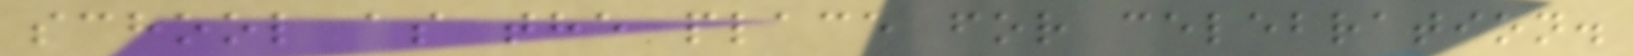school as the place for celebration.
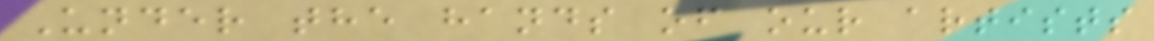Under the hands of our artists
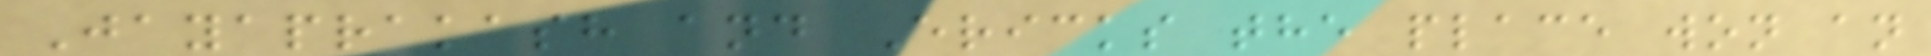Jayaprakash and Ericks the place won an
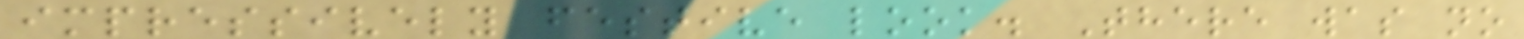impressively festive look. There was no
